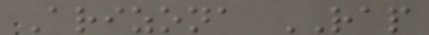Arizona RAP
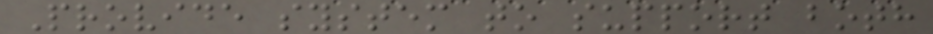Provide system to support both
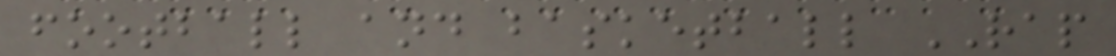football and basketball RAP
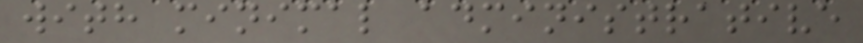with minimal administrative
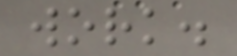work.
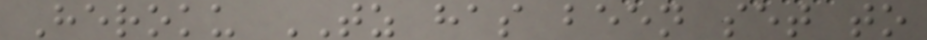Heroku TZ has been set to
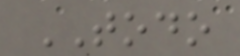TODO
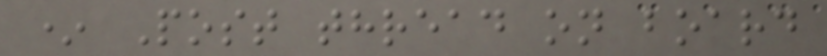* Post thread on board
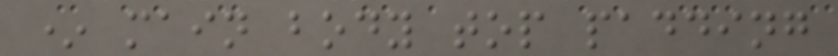* main body top padding
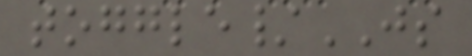toggle/JS
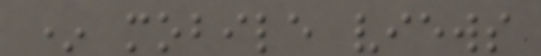* mobile views
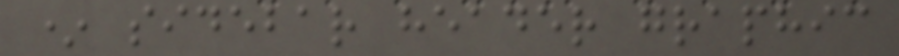* sidebar header graphic
